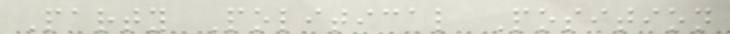Party Political Position
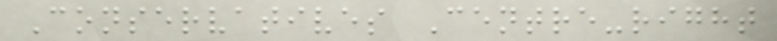Conservatives Centre-right
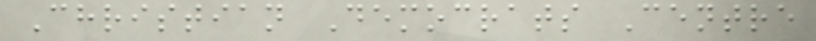Christian Democrats Centre
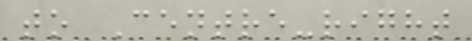to Centre-right
